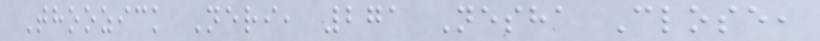Thoozick Neri, 271 Nesha Close,
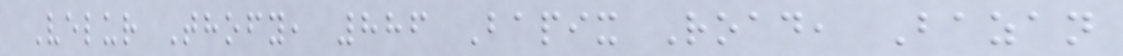Velur Thofy, 886 Bapix Road, Bazan
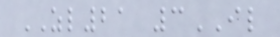ZL21 3IL
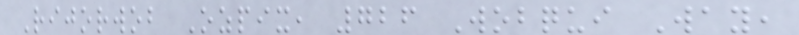Rijorwob Ozpix, 726 Wobqui Way,
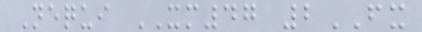Nequi XM47 2FX
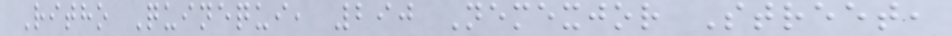Ritho Quinequi, 290 Nemexjor Street,
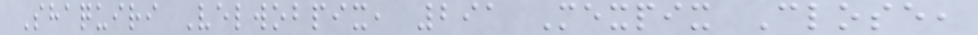Shaquiri Velwobpix, 291 Mexpix Close,
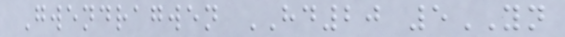Gwendragwen HD20 5YN
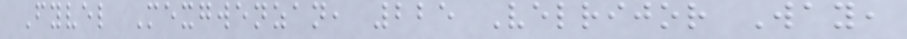Fyvel Mexgwenzan, 225 Velrijor Way,
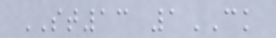ST13 1CK
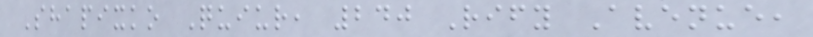Shapixko Quiur, 240 Rify Avenue,
